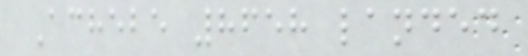Achebe 8658 landed
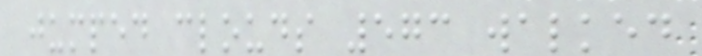jumped clouds 573 walked
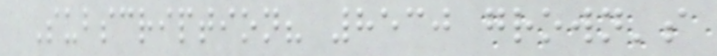Subscription? 8530 grown's
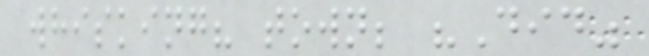whisking? town; "Did"
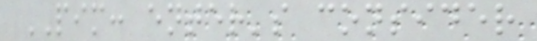PIM: enter's consider
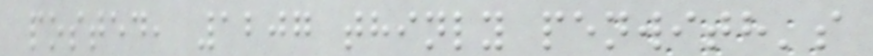posted, 1207 thinly penwith's
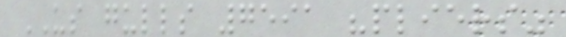US gulls 7591 "pliers"
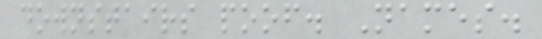downstairs poof. Names.
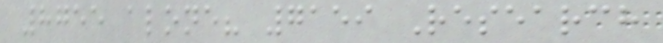8755 alone? 7159 Research
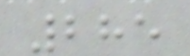285
